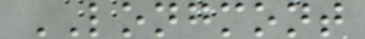LONGMONT
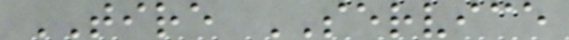TIRE SERVICE
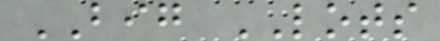BIG LOTS
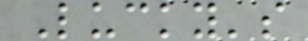Lucky's
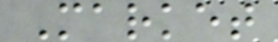Market
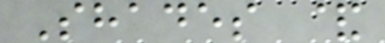Shades &
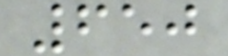650
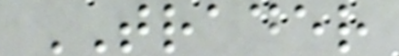TRADER
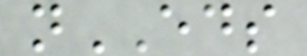nEDS
